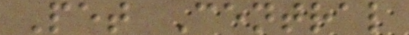Pet Central
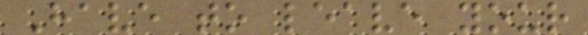Have to leave your
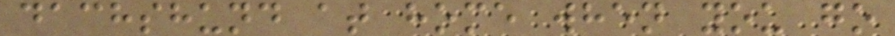dachshund at home when you go
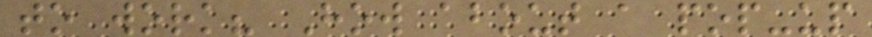to work? How about a pop-up
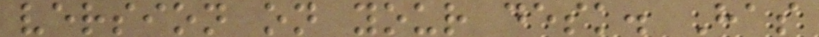version on your desk. Has
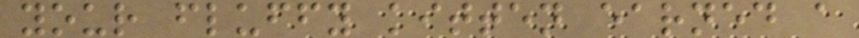your fluffy kitten earned a
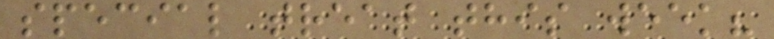special treat this week?
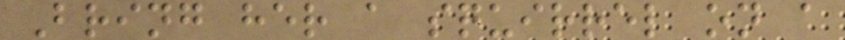Bring her a squirrel on a
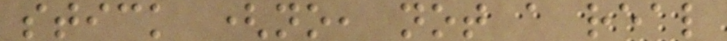stick (no, not a real
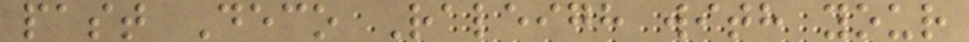past Deco Raleigh with your
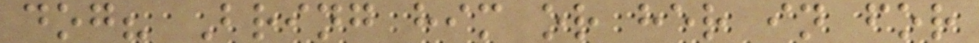dog? Bring him or her in for
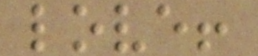love!
